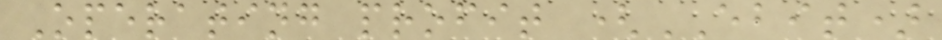Operating profit (EBIT)
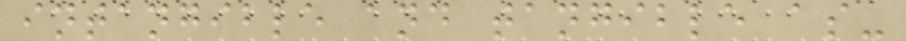intangible and tangible as-
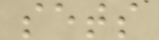sets
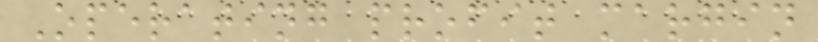Operating profit margin
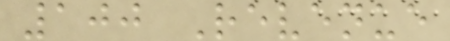100 Revenue
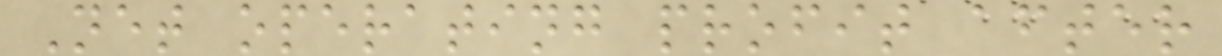Net operating profit after
